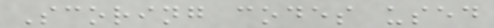Scoring codes used
